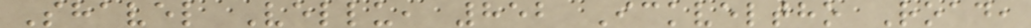Shavel Vellu, 852 Ickveltho Road,
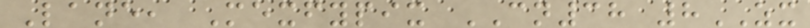Lane, Mexfypix CN38 8ZX
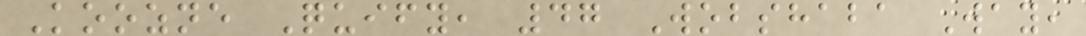Koozne Quify, 47 Wobshaba Way,
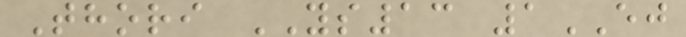Thori YS13 1EJ
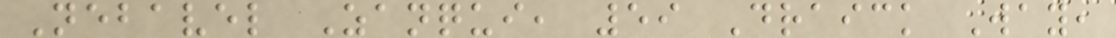Nebavel Zanqui, 59 Draick Way,
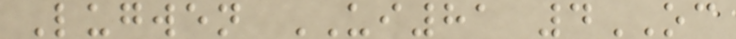Lugwen UI81 4OC
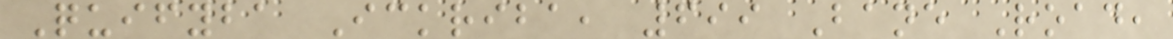Quifyba Ickriba, 699 Bane Road,
